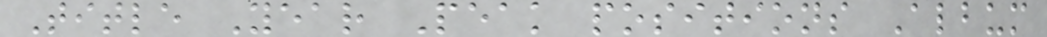Title Year Peak positions Album
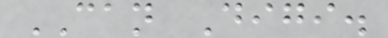CAN Digi.
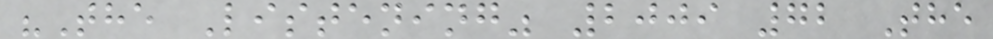"The Listening" 2009 72 The
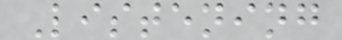Listening
